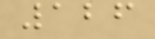126
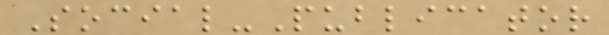Social-Publicator
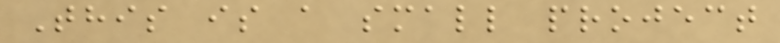This is a small project
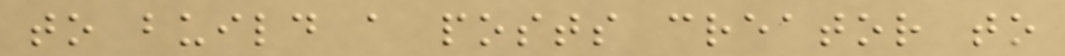to build a posts creator to
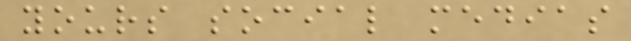yours social medias
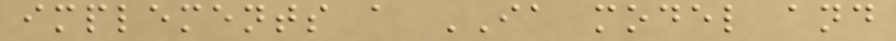implements a IA model and
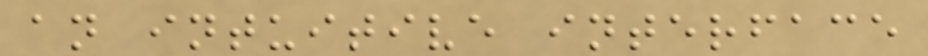an intuitive interface
